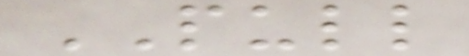PULL
